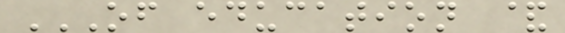OF EDUCATION &
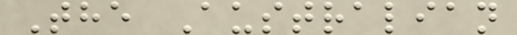The Australian
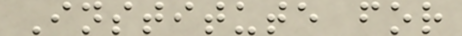Institute for
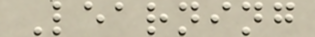Learning
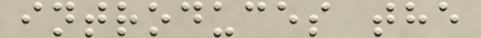introduces the
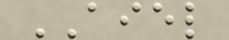AIEL
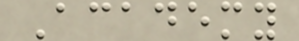Academy
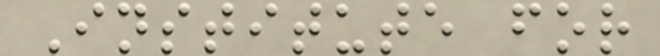Institute for
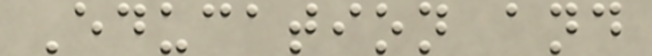Education and
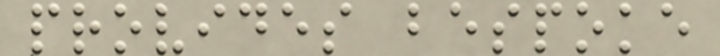provides bespoke
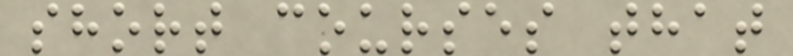short courses that
